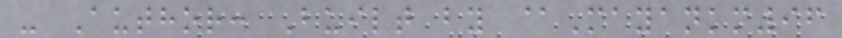- Author: Built by @Mayankm96
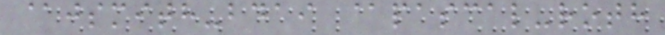@jsmith-bdai @pascal-roth
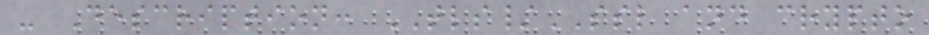- Description: TLS/SSL and crypto
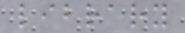library
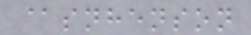@snhenson
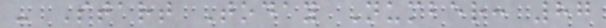- Start Today Number: 87
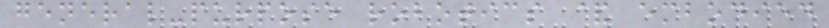general-purpose robotics & embodied
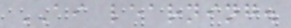AI learning.
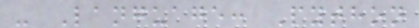- Language: Python
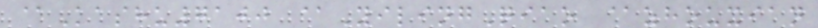@Kashu7100 @YilingQiao @zhouxian
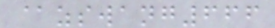@zswang666
